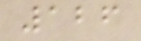126
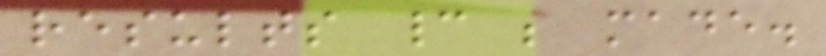results cannot be made.
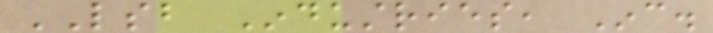LSB Industries, Inc.
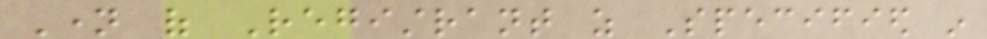Name of Registrant as Specified in
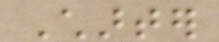Charter
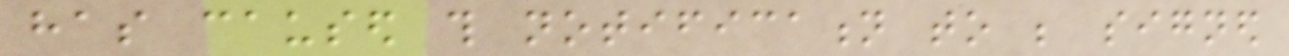has caused this notification to be signed
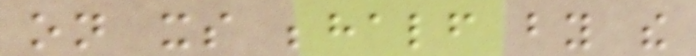on its behalf by the
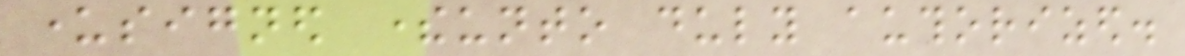undersigned thereunto duly authorized.
